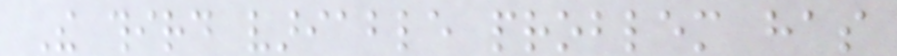The third variable problem has
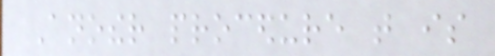Another procedure that is
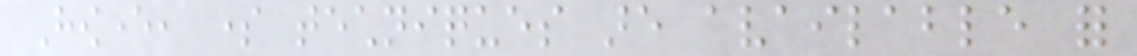However, some techniques are available for
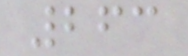263
